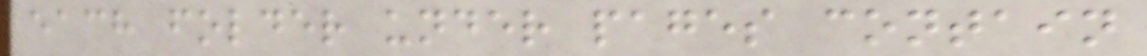each folder under pages contain
